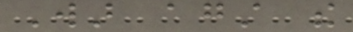War against the
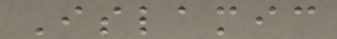Islamic
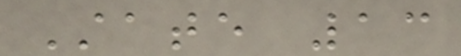State 13
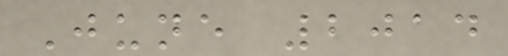June 2014
